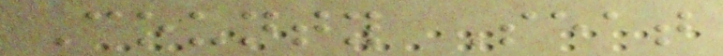County Seat
